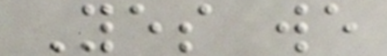Yes we
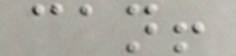can!
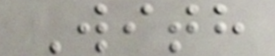With
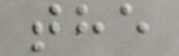the
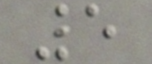5
